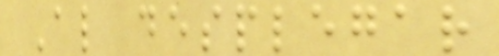Al desplegar
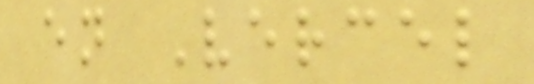en Vercel
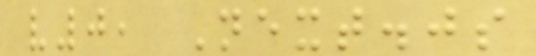v0, Next.js
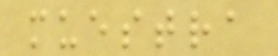muestra
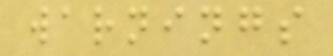warnings
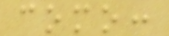como:
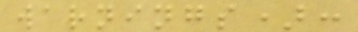warnings):
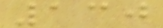130
